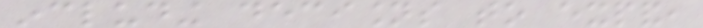including decisions to expand,
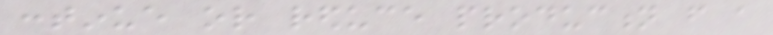continue or reduce production from a
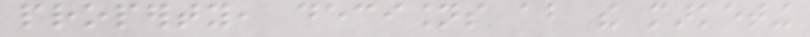property, decisions about the marketing
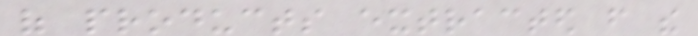of products extracted from the
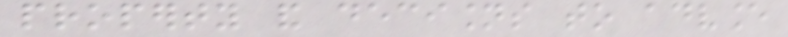property and decisions to advance
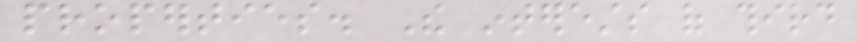properties. The interests of third
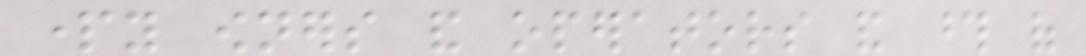party owners and operators and those of
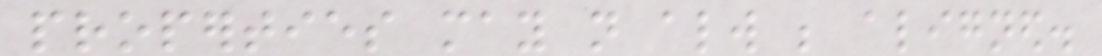properties may not always be aligned.
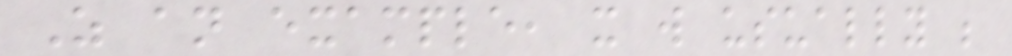As an example, it will usually be
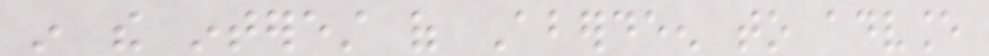in the interest of Aberdeen to advance
